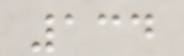134
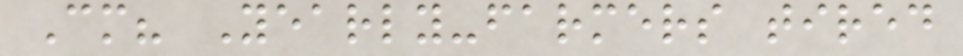Cm? Yearly-farmers tired
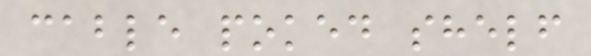cable poked shelf
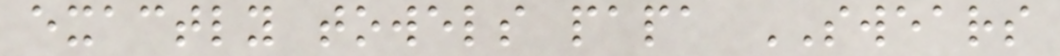exactly towels papa SWEARS
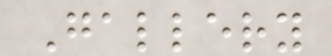Gallery
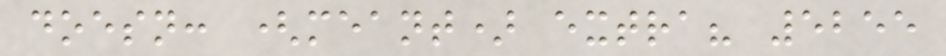doesn: (meant) extra? 5255
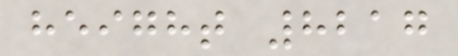height 8217
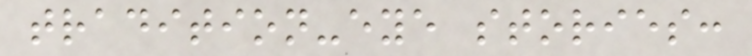tradition-eye stories:
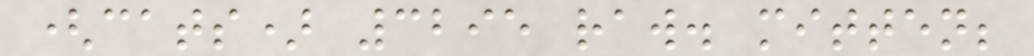(cats) 3295 raw. mitten;
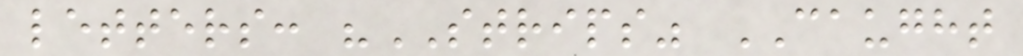letters: "STRIPS" CAUGHT
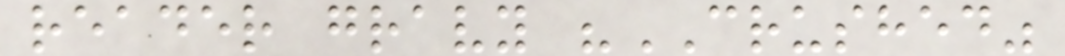reader gravy "CRUSHED"
